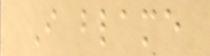I blame
